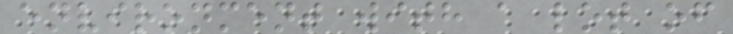environment with a lot of
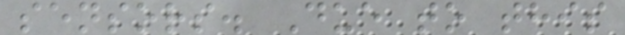sensors. Due to this
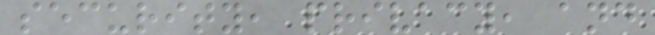security, privacy, and
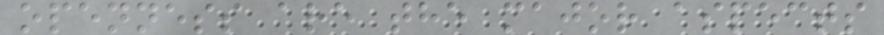openness are the major aspects
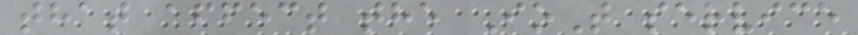that affect the IoT service
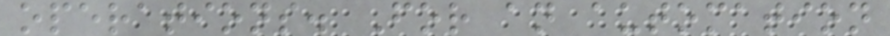operations. For an automation
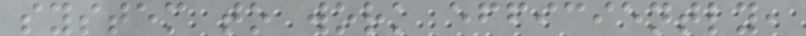system to work efficiently,
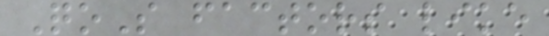QoS factors like
